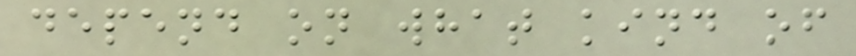depend on what kind of
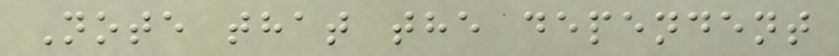Note that the dependent
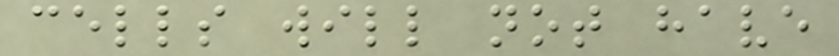cells will not have
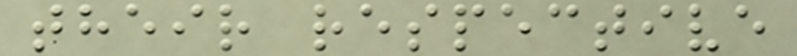their respective
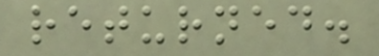returned.
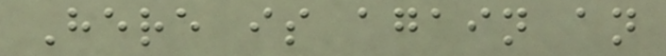Here is again an
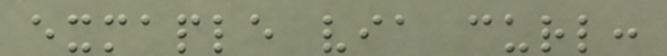exmaple via curl:
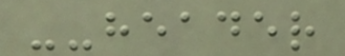--header
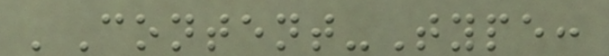'Content-Type:
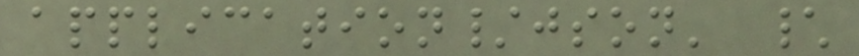application/json' \
